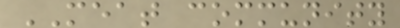MEAT community
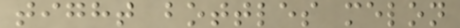tight bottles melon
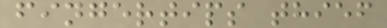fingertips thief
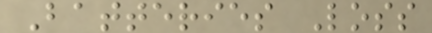Batteries Loss
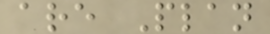are Plan
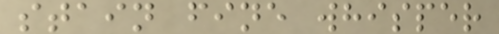stain fine whisper
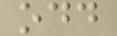odd
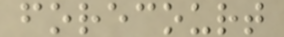forecourt
